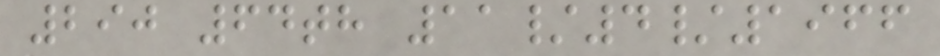290 64th 11/4/1966
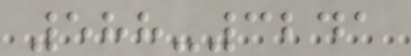588-3241
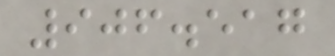906.517
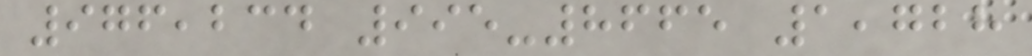976,234 995-8665 1,728
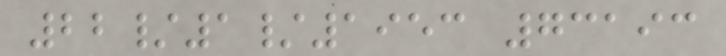22/1/1953 73193
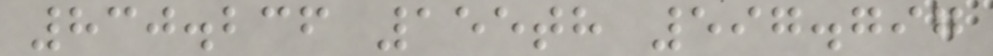830.236 155th 597.797
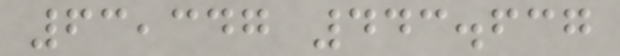63,347 443.637
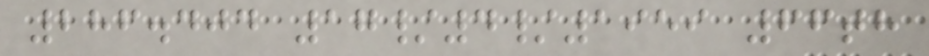286.404 17/4/1959 66th
